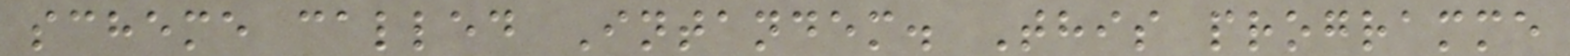scheme called Intandem. This programme
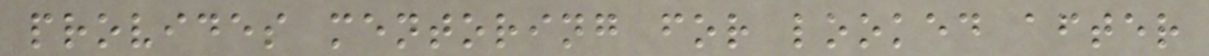provides mentoring for looked after
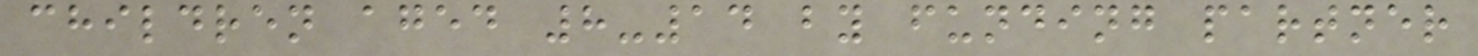children aged 8-14 by funding partner
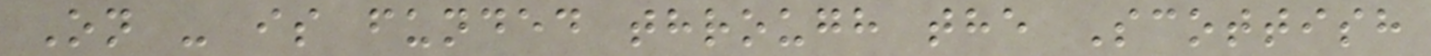On - is funded through the Scottish
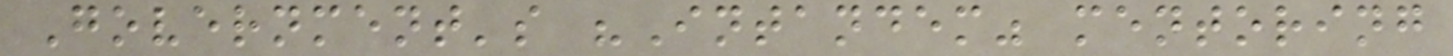Government's "Intandem" mentoring
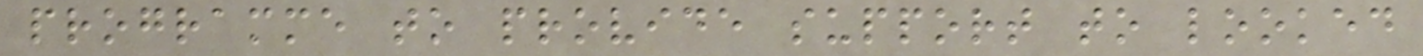programme to provide support to looked
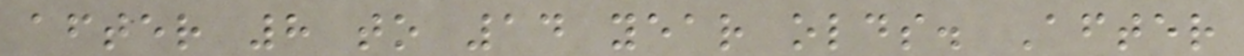after 8 to 14 year olds. After
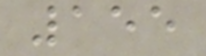155
